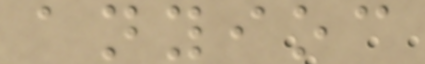anyioc
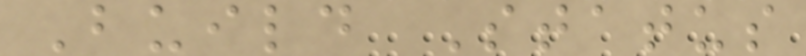Build Status
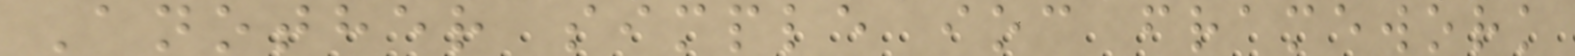Another simple ioc framework
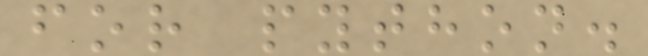for python.
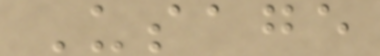Usage
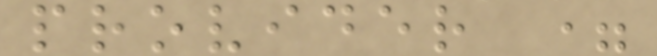provider =
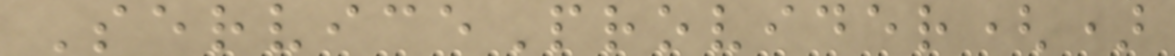ServiceProvider()
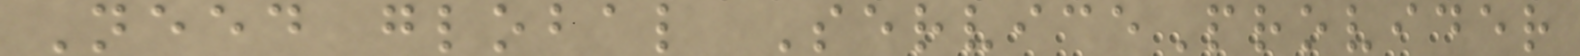Need global ServiceProvider
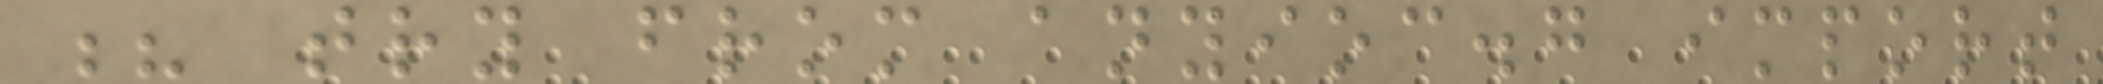? try from anyioc.g import
